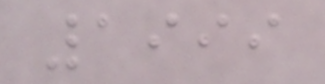1999
